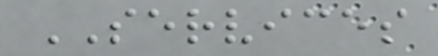SERVICES
